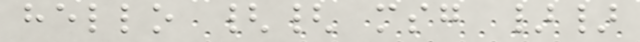hello {{ msg }}
